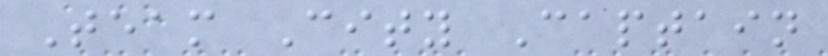Team City Captain
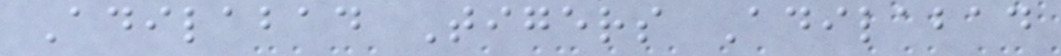Adilabad Tigers Adilabad
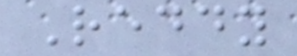Reddy
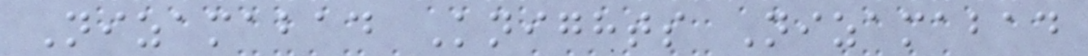Nizamabad Knights Nizamabad
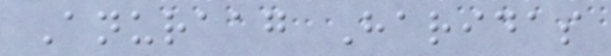Anuraag Haridas
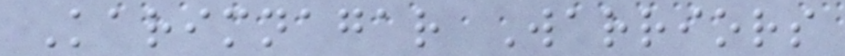Karimnagar Warriors
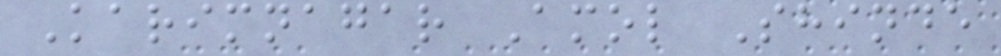Karimnagar Amol Shinde
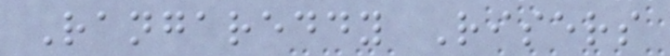Rangareddy Risers
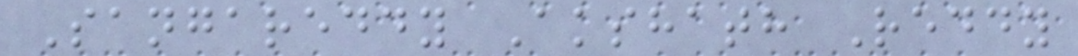Sangareddy Akshath Reddy
